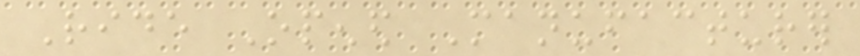Ride Opened Manufacturer
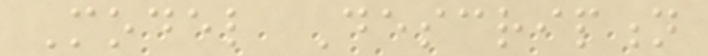Model Description
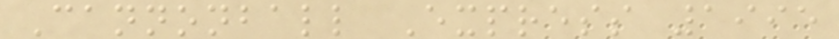Cannonball Express 1995
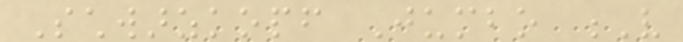Schwarzkopf Jumbo V
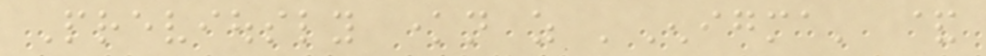Previously known as 'Enigma' &
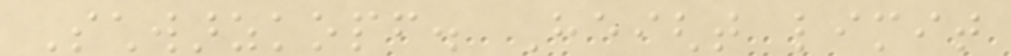Schwarzkopf. Height limit
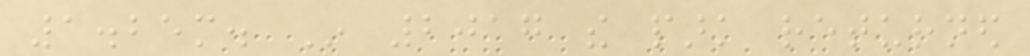1.25m. In 2017 the park returned
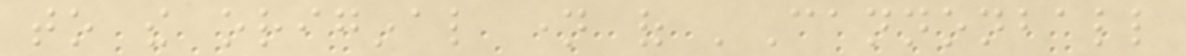to the original name of 'Cannonball
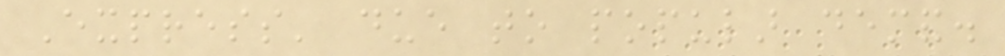Express' due to popular demand.
